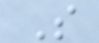S
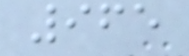965
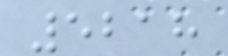5218
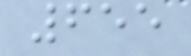655
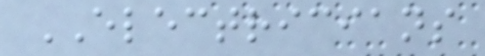ELECTRICIANS
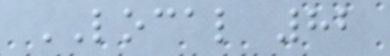LOCAL 82
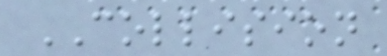COLLISION
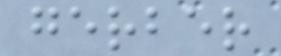gerber
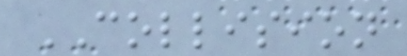COLLISION
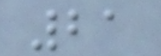21
